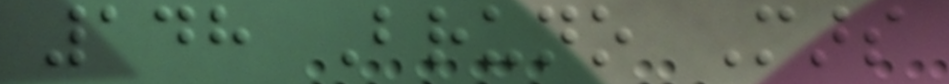148 Bruno Mars
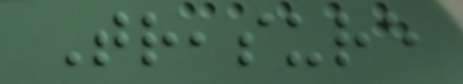Treasure
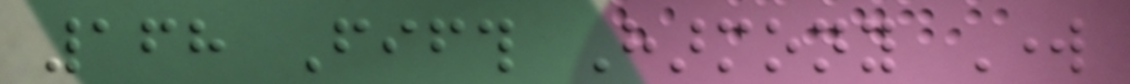168 Fifth Harmony Work
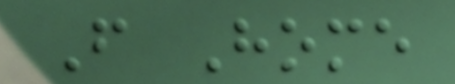From Home
